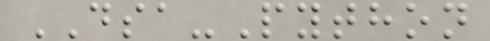DSA-Python
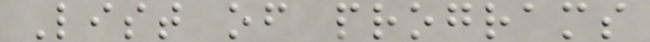List of programs
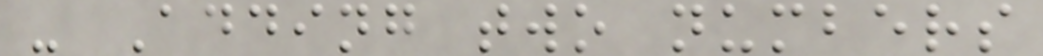- Adding two numbers
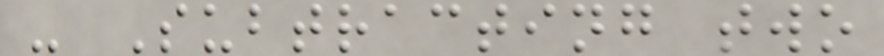- Subtracting two
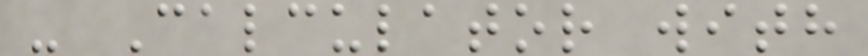- Calculator with
